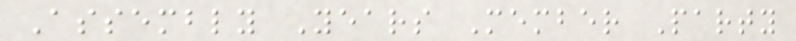Assembly Years Member Party
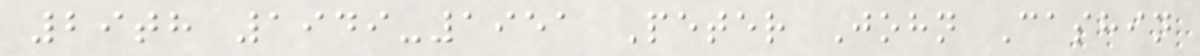29th 1949-1951 Peter John Cashin
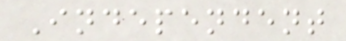Independent
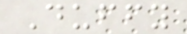Duffy
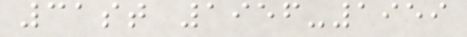31st 1956-1959
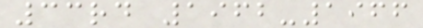33rd 1962-1966
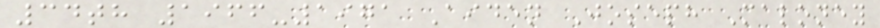34th 1966-1971 Aiden Joseph Maloney
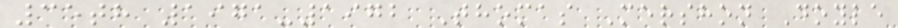35th 1971-1972 Thomas Mershon Doyle
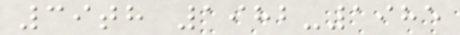39th 1982-1985
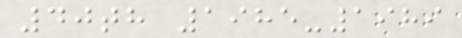40th 1985-1989
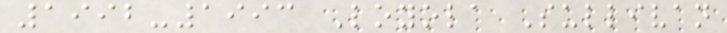1992-1993 Loyola Sullivan
